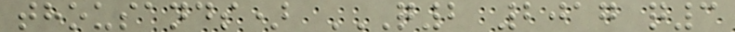thousands) Q2 2017 Q3
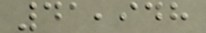41,948
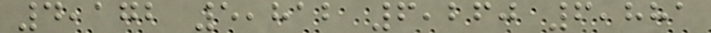4,172 5,812 6,260 6,881
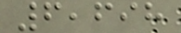6,698
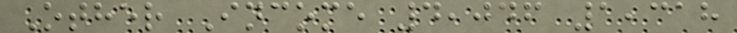Other Income 4,046 1,318
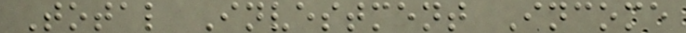Total Investment Income
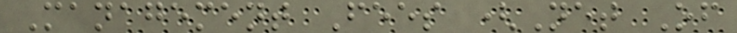Management Fees (Net Of
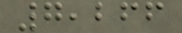7,266
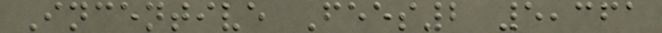Incentive Fees2 5,361
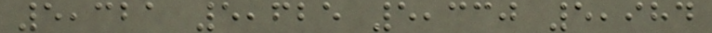5,321 5,625 5,330 5,984
